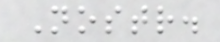Nostr.
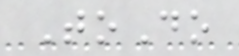ToDo
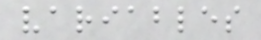variables
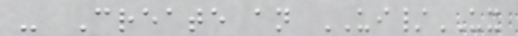- Create an UI/UX
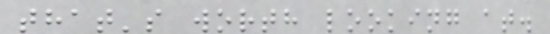that's worth looking at.
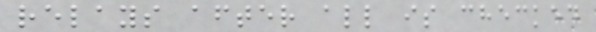relays after all is checked
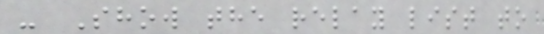- Show the relay list to
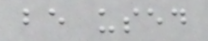be used
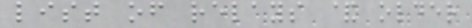list of relays & older
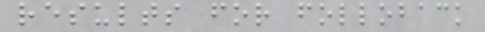results for folloback
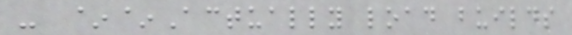- ~~Actually load builds
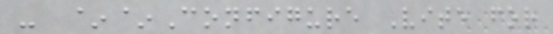- ~~Configure Vite for
